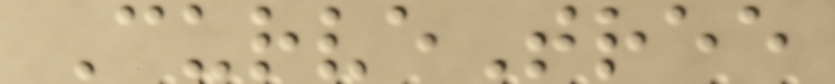CurveTree
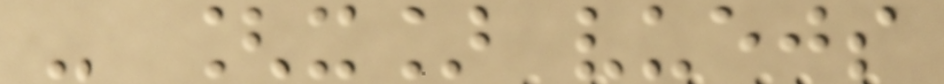- [x] vuejs
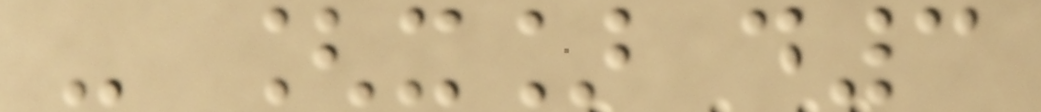- [x] d3
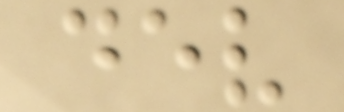dev
